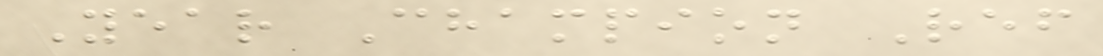Year Champion Ref
